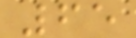65
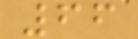66
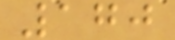170
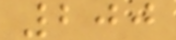200
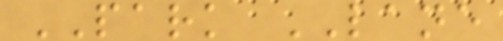PARK LANE
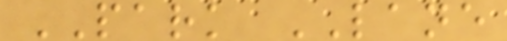PARK LANE
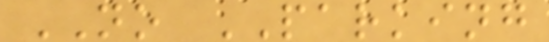NO PARKING
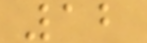12
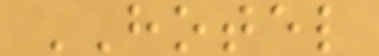HOTEL
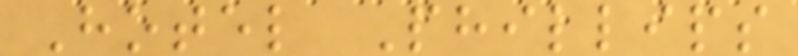Hotel Phillips
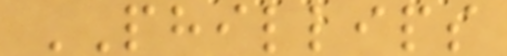PHILLIPS
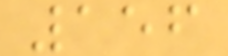156
